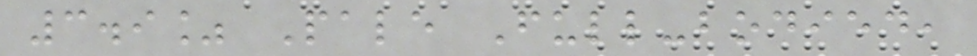3.9% Pale Full-bodied,
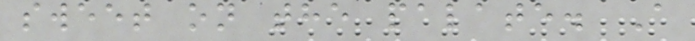sweet on the palate. A
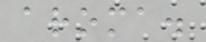aroma.
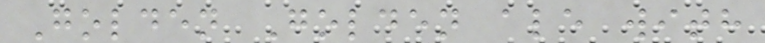Golden Golden ale with
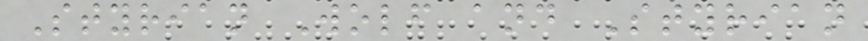Styrian Wolf and Styrian
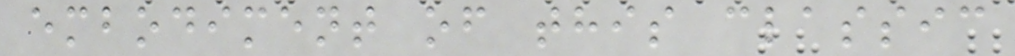embodiment of this classic
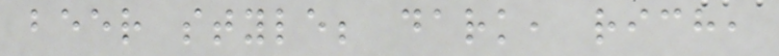beer style; dark, rich,
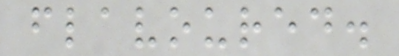flavoured.
